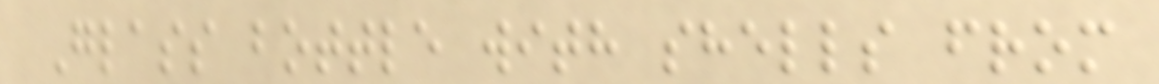Glass bottle with shells from
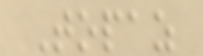Topaz
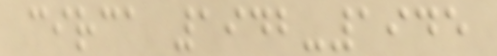circa 1942-1945
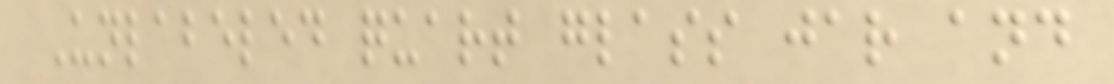Unlabeled quart glass jar and
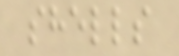shells
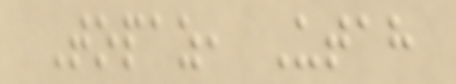Topaz, Utah
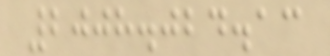2008.024.13
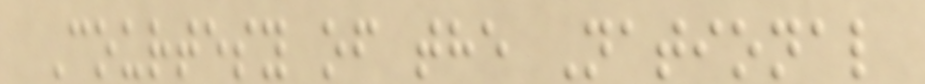Courtesy of the National
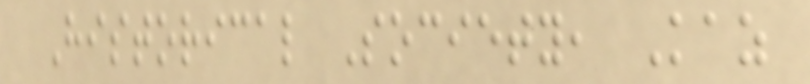Historical Society, Kaz
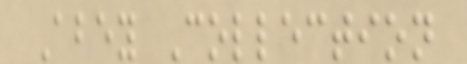Abey Collection
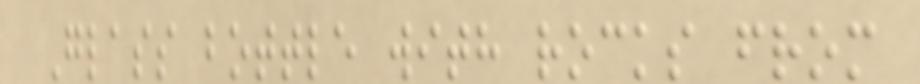Glass bottle with rocks from
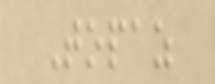Topaz
